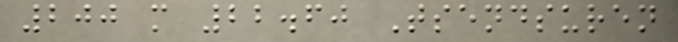200 m 22.60 Tsendsuren
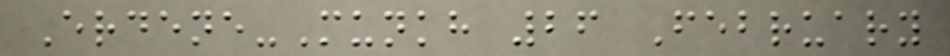Erdene-Munkh 26 February
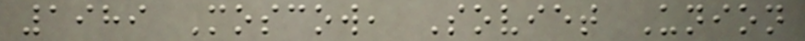1989 Moscow, Soviet Union
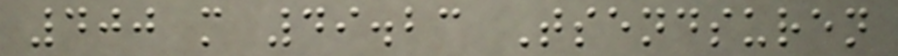400 m 49.23 Tsendsuren
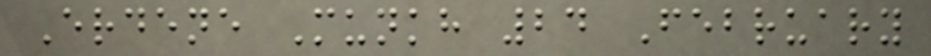Erdene Munkh 24 February
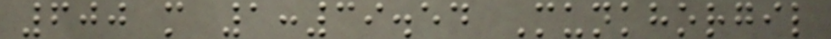600 m 1:39.54 Munkhorgil
